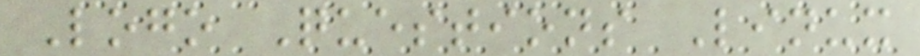Logo Questions Linux
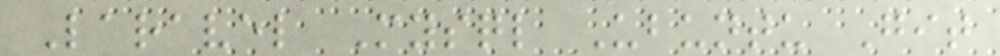Laravel Mysql Ubuntu Git
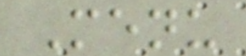Menu
